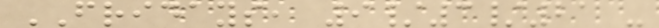FRIDAYS, 9/3/21 -
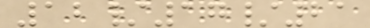12/17/21
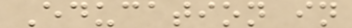Education in
